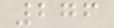276
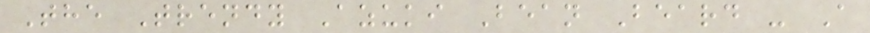The Trendy Azuki Bean Beard - A
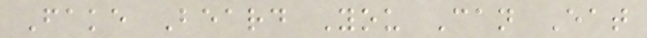Fake Beard You Can Eat
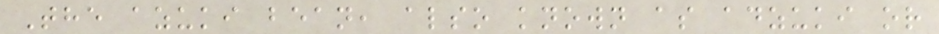The azuki bean, also known as adzuki or
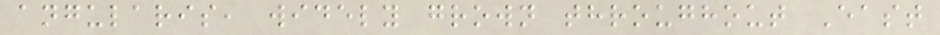angularis, widely grown throughout East
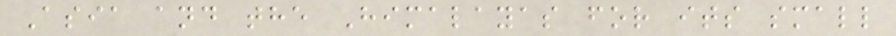Asia and the Himalayas for its small
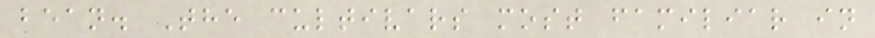bean. The cultivars most familiar in
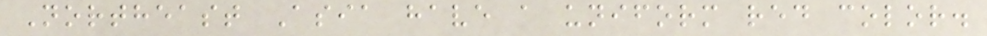Northeast Asia have a uniform red color.
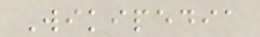Wikipedia
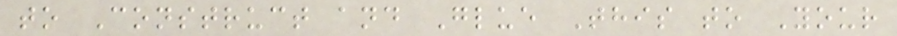to Construct and Glue This to Your
